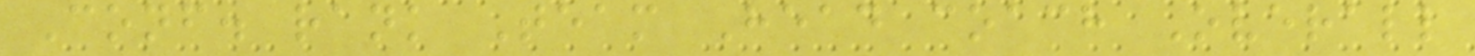Conf. rank Team Head coach Overall
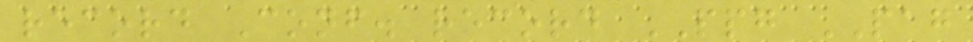record Conf. record PPG PAG
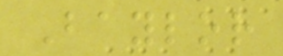Baylor
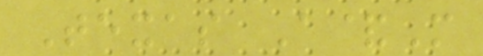Texas A&M
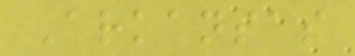Arkansas
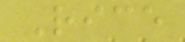Rice
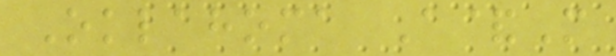Oklahoma A&M
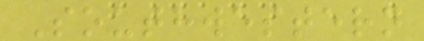Southwestern
